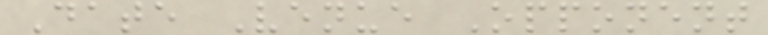Date Venue Opponent
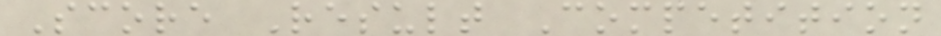Score Result Competition
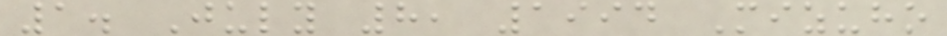1. July 8, 1994 Mizuho
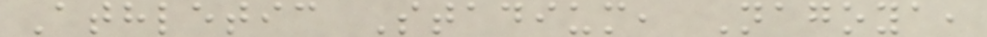Athletic Stadium, Nagoya,
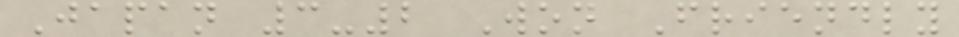Japan 3-2 Won Friendly
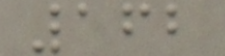162
